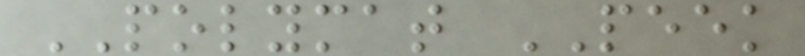POLYMAT PEEK
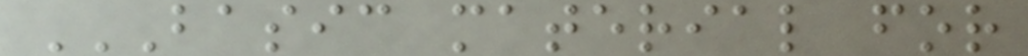BASIC MATERIAL FOR
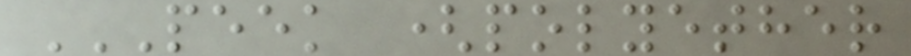PEEK (POLYETHER
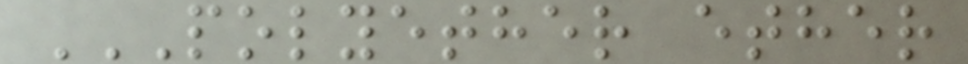POLYETHER ETHER
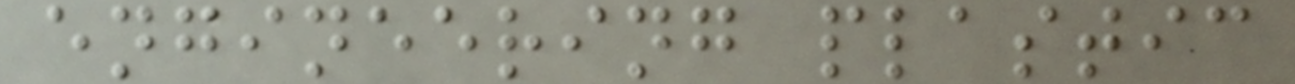engineering plastic
